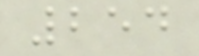254
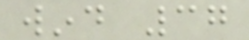wind 37
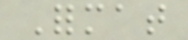Format
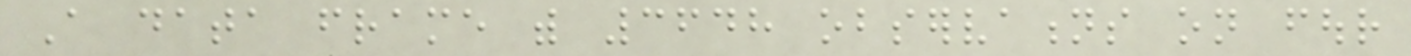A data frame with 3648 observations on four
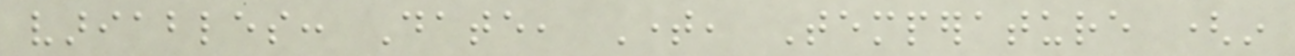variables: Date, Time, Temperature (in
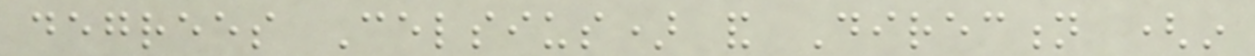degrees Celsius) and Direction (in
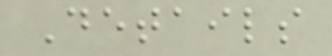Details
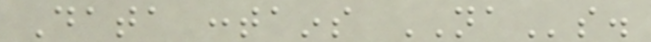Data contains NAs.
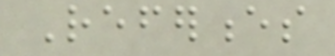References
